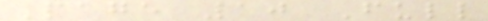Page 10 Full
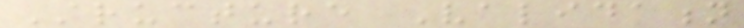Structure Validation
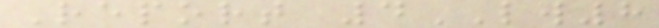Report 4LW8
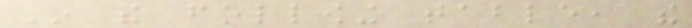In the following table, the
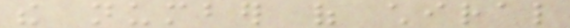the number of chiral
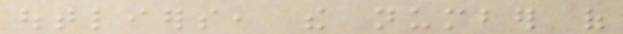outliers, the number of
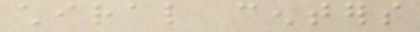chiral centers
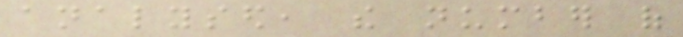analysed, the number of
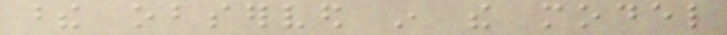these observed in the model
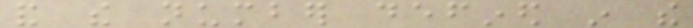and the number defined in the
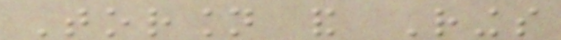Torsion and Rings
